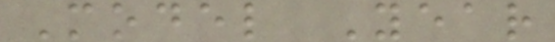Model Year
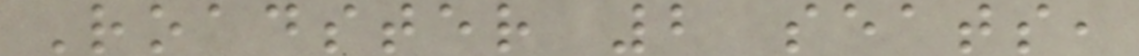Roadster 2 seats,
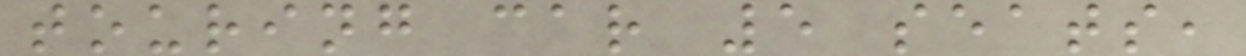touring car 5 seats,
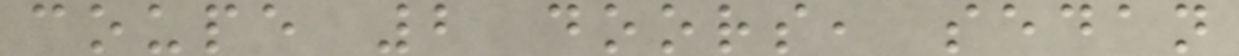coupe 2 doors, sedan
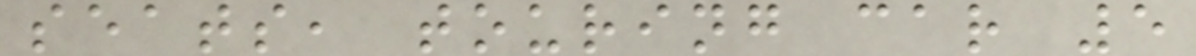seats, touring car 5
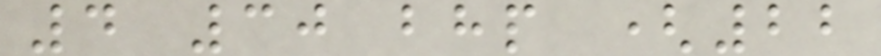4 30 bhp (22
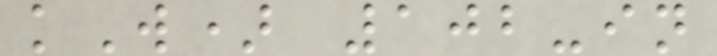kW) 102-in
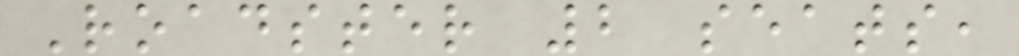Roadster 2 seats,
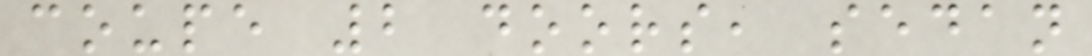coupe 2 doors, sedan
